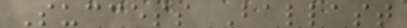Success Ballast
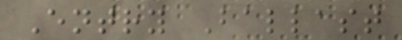Entry Ballast
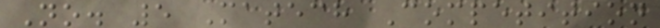No. 5 Matech Competition
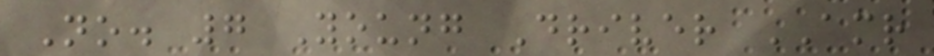No. 7 Young Driver AMR
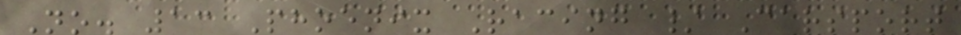No. 13 Phoenix Racing / Carsport
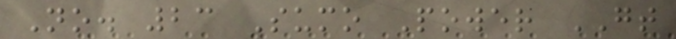No. 23 Sumo Power GT
